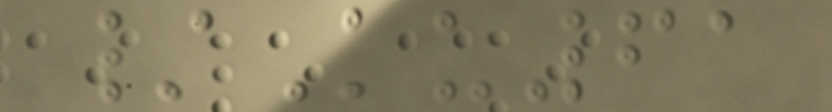/Ku61
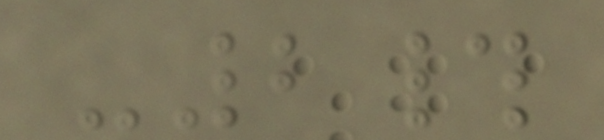-2#
